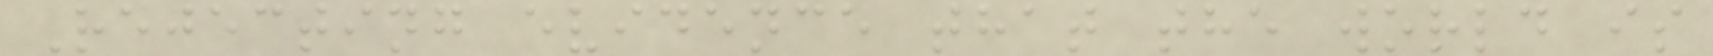Rejecting evidence that the world is
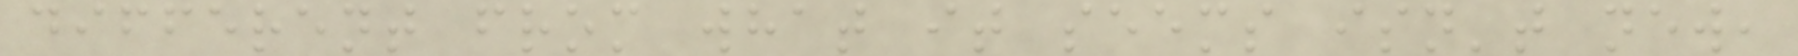different from what it seems isn't new,
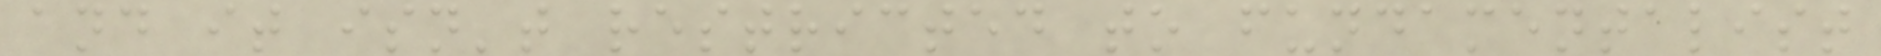and it isn't restricted to fundamentalist
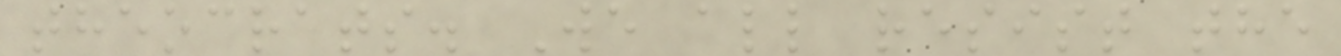theocrats. We all resist the
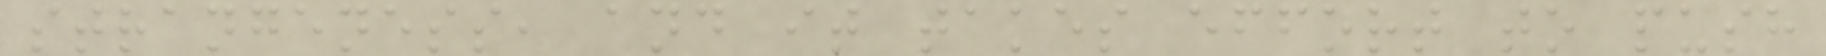strangeness, and it takes effort to push
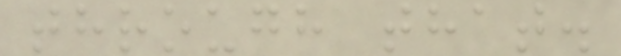through that.
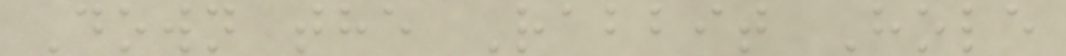Down the Rabbit Hole
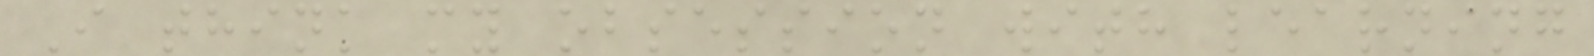I think my obsession with learning
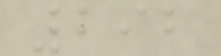292
